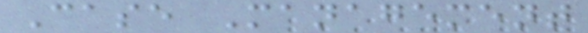Case Management
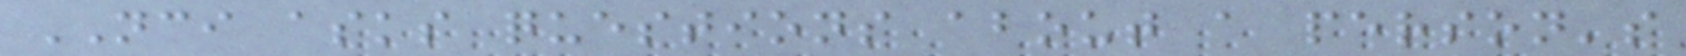NCI asks questions about a person's
